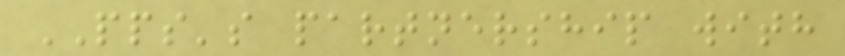PPS's partnership with
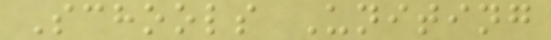Schools Uniting
